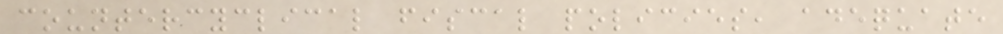countercyclical fiscal policies, adequate
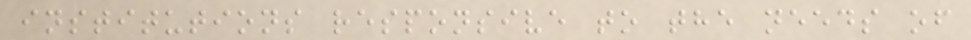institutions responsive to the needs of
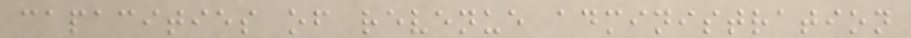capacities of revenue administration
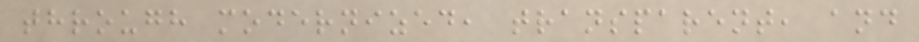through modernized, transparent, and
